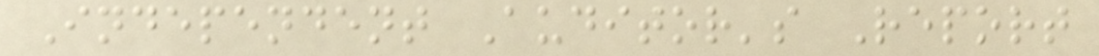Independent Auditor's Report
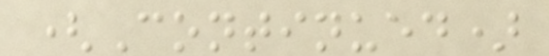(Continued)
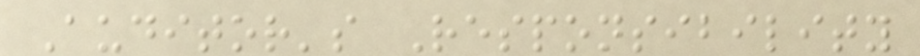Auditor's Responsibility
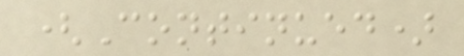(Continued)
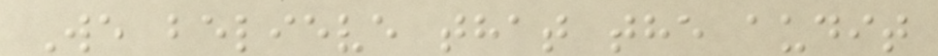We believe that the audit
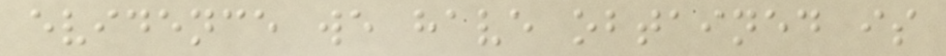evidence we have obtained is
